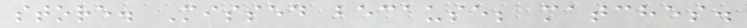store. Missed because; matches.
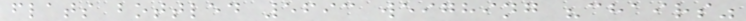flats bottled 5693 weighing "chairs"
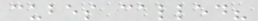cubes called?
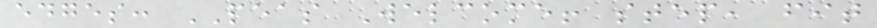edges: PEAS Welcome! step, fit
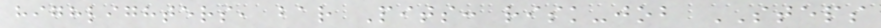highlighters, bar Pits: risk-job STEPS
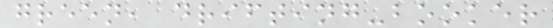green, drifting-booker
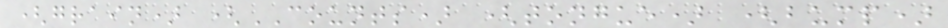(grain) (COUNTS) (tongue) (bump)
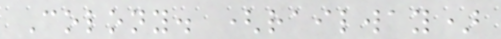Colony. (railway)
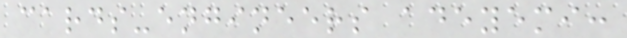cards-engineers adeyemi:
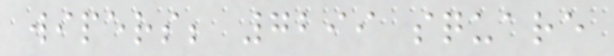wipers; 7299 square
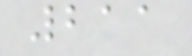211
